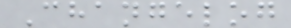Changelog
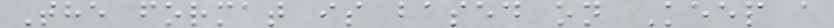The format is based on Keep a
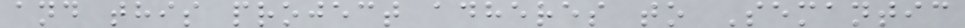and this project adheres to Semantic
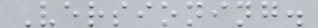Versioning.
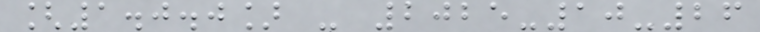[1.0.0] - 2025-10-26
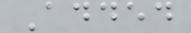Added
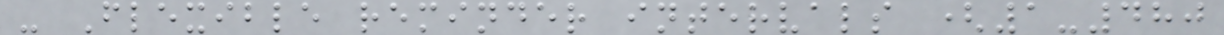- Flexible reminder intervals (1-480
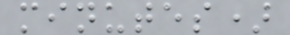minutes)
